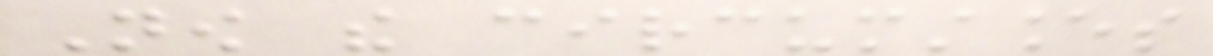Now the circumstances
